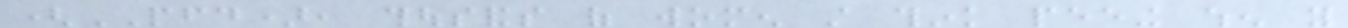(PFD), thousands of women still think peeing when you
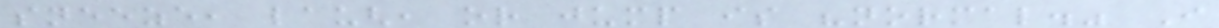sneeze, laugh, or jump is "normal." I
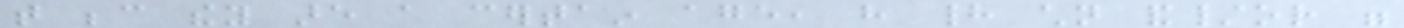that because they are a certain age, have had children and/or were
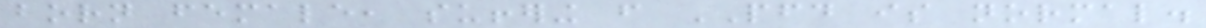born female, suffering from PFD is normal.
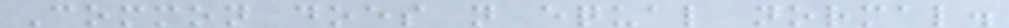Common does not equal normal.
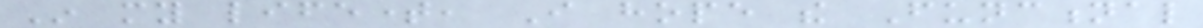In my lifetime, I hope the Functional
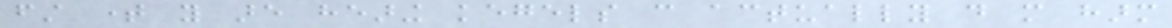first time you are hearing kegels can actually do more harm
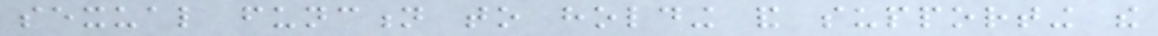sexual function to holding and supporting the
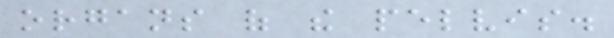organs of the pelvis.
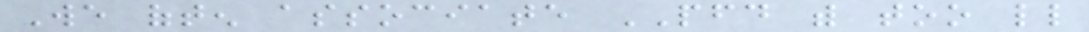We often associate PFD with too little
